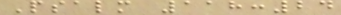Psalm 118:24
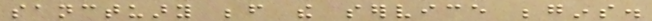sanctuary before the service begins.
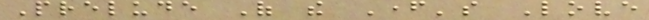Prelude Of the Father's Love
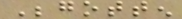Begotten
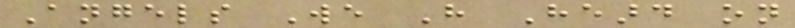Angels We Have Heard on
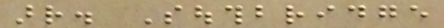arr. Southbridge
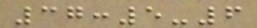37:5-6
